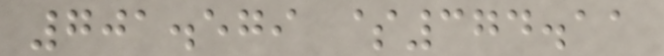701.579 $374.11
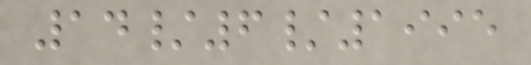14/6/1995
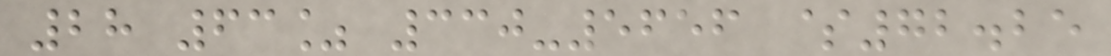28 63% 330-5656 $72.25
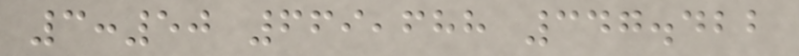3:50 669,688 347.422
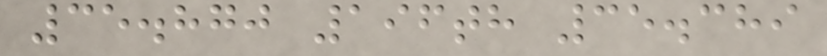35.870 196th 35.389
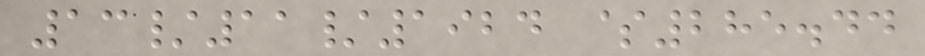13/11/1924 $285.44
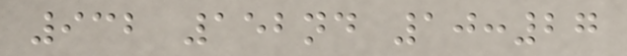932 152nd 10:27
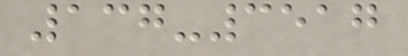137-3517
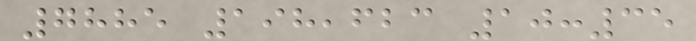7885 198,623 10:35
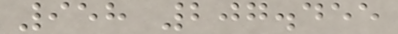958 207.455
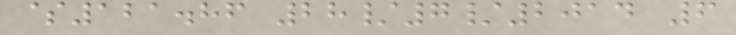$121.86 28/7/2014 6
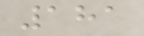181
